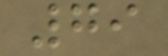79
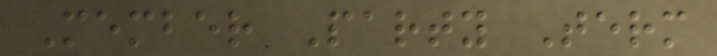Member Party Term
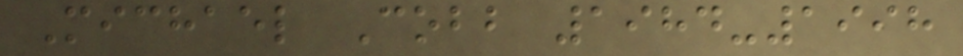Michael Cobb 1984-1998
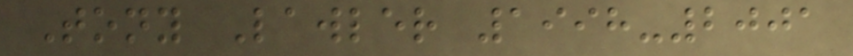Tony Lawler 1998-2001
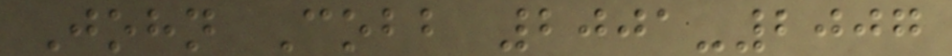John Cobb 2001-2007
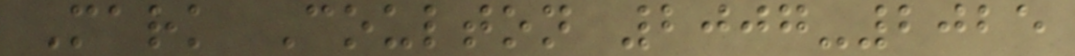Mark Coulton 2007-2025
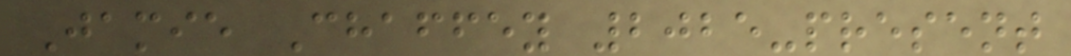Jamie Chaffey 2025-present
